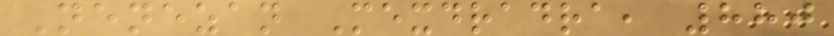Nenezan Mexdradra, 880
